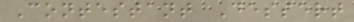Contestant Dessert
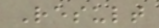Result
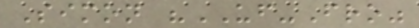Simon "UF-Fro"
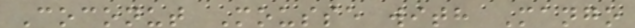Coconut Mousse with Mango
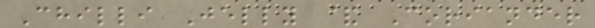Chilli Jelly & Coriander
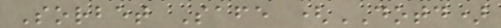Sorbet Safe (DOTD)
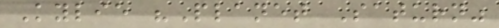Kylie "Planet Saturn"
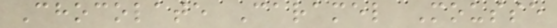Chocolate Caramel Mousse
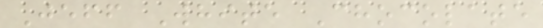Jeff White Chocolate
